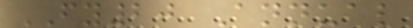FY20 Annual
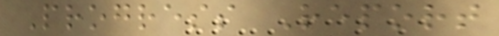Progress Report
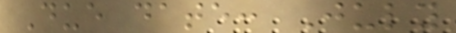Due date: July
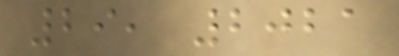29, 2021
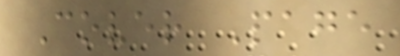Cover Page
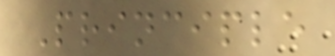Principle
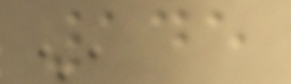145
